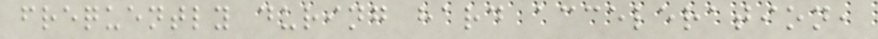frequently during hard acceleration,
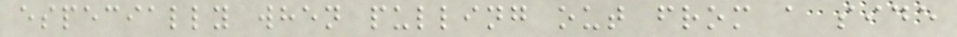especially when pulling out from a side
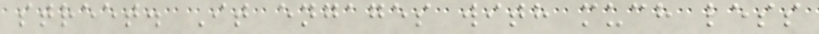street. It engages with much less
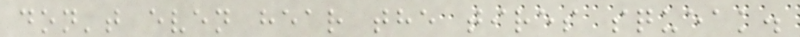don't even hear the tires squeak.
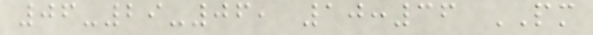06-29-06, 10:36 PM
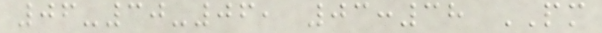06-30-06, 03:38 PM
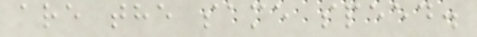are the same speed.
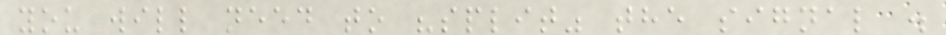you will need to "split" the signal .
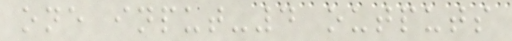one input-4 outputs
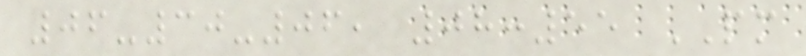06-30-06, 08:55 PM
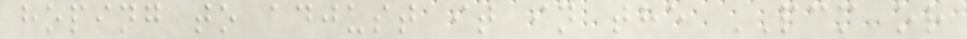hoping to adjust it in the PCM or
